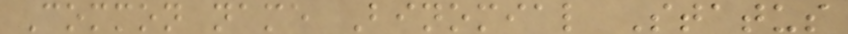Common name Binomial Status
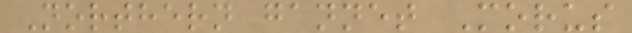Northern gannet Morus
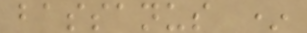bassanus *
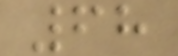68
